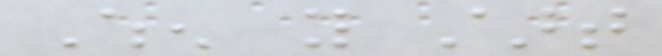When you start
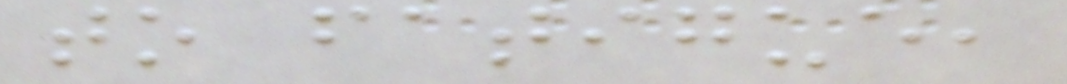to fatigue,
